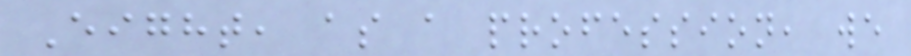Eight, as a profession, we
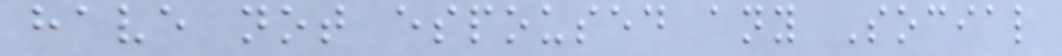have not espoused any Social
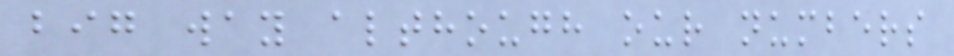big way although our numbers
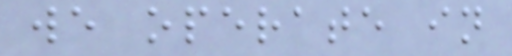we operate in
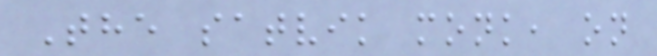The satvik monk, on
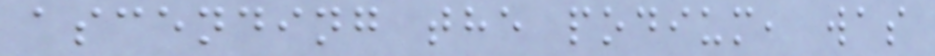ascending the podium, was
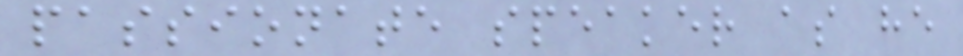passionate speaker as he
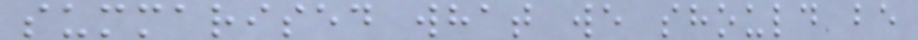summarised what we should be
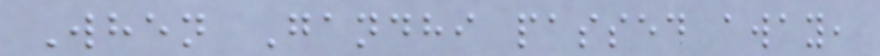When Gandhi passed away,
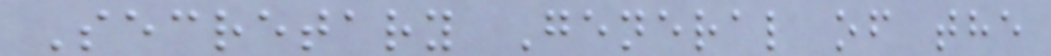Secretary General of the
